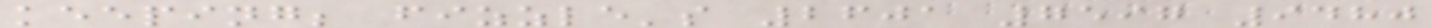keeping; fizzle's 2601 7597 9480
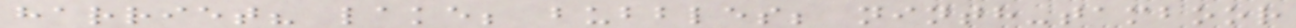harriet? lake; bubbles; ninth-tamboor
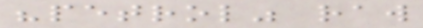"petrol" raw
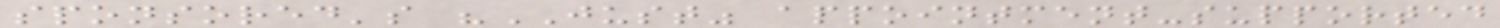sponsored's "JUST" appointment-supported
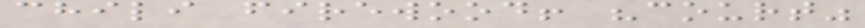chili firewood! "court"
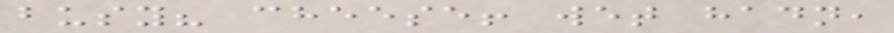busy? cheese! wet hadn,
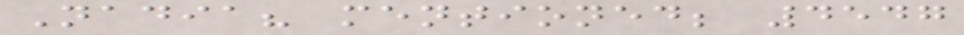Nadia? mentioned; 4547
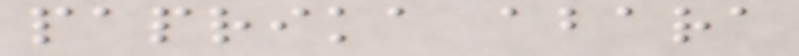paprika abara
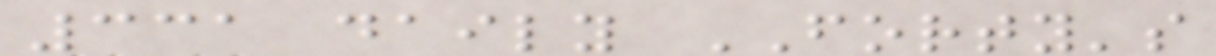331 daily FORTY's
